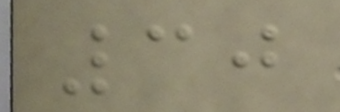30
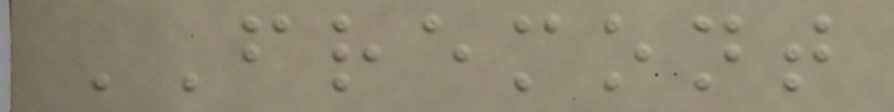FREMONT
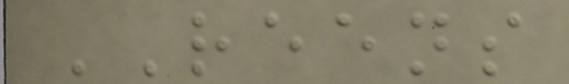REENS
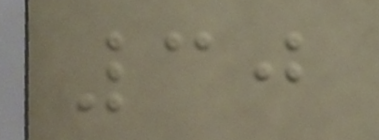30
